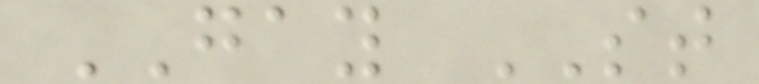GAY ST
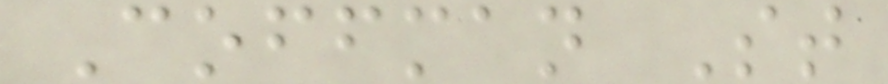Coffman St
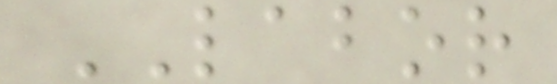LABOR
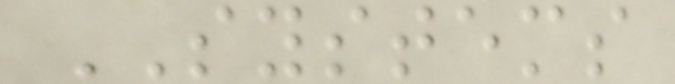SYSTEMS
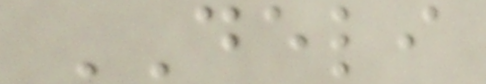DELI
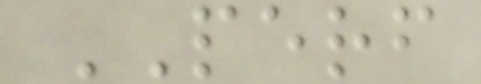PERF
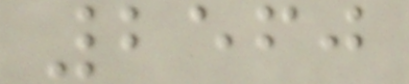2560
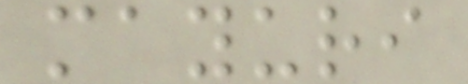mayuri
